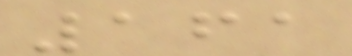161
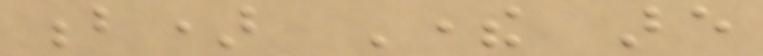b) There are
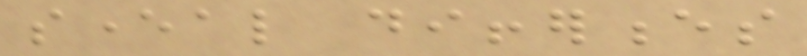several differences
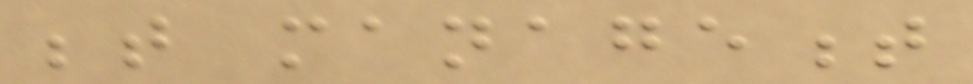between management
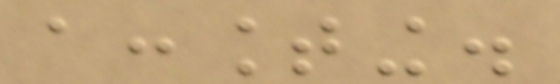accounting.
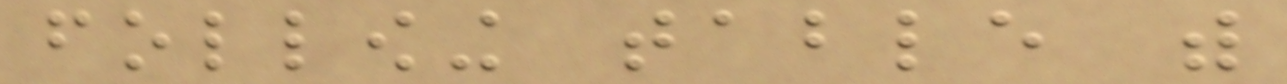following table with
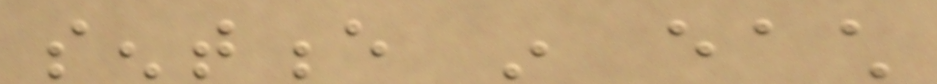sentence in each
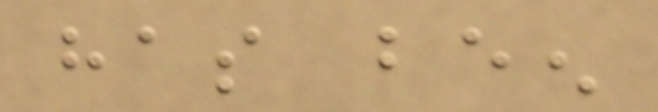has been
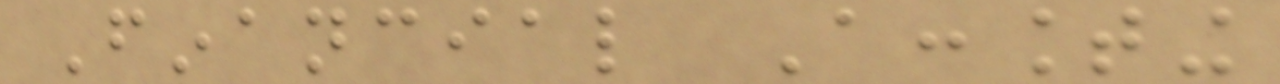Financial Accounting
